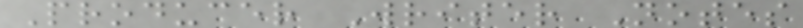Producer Writer Notes
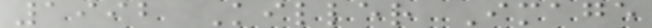1992 Killer Image
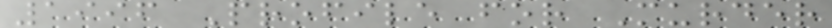1996 Profile for Murder
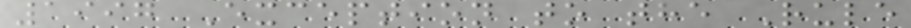1997 Exception to the Rule
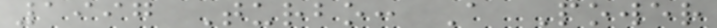1997 Turbo: A Power
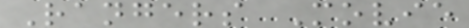Rangers Movie
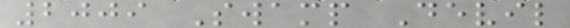2009 Swamp Devil
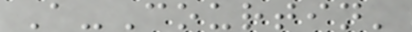A-Courtin'
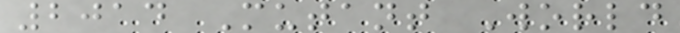2014 Mutant World
